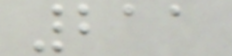211
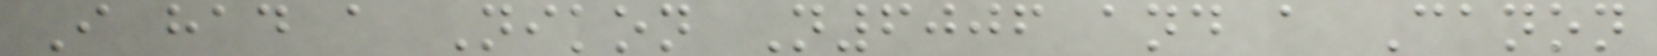I had a Nikon N6006 and a Canon
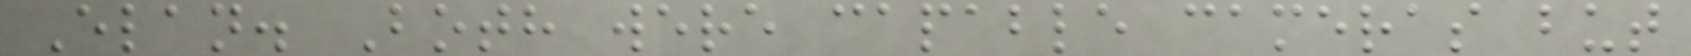Elan. Both were capable cameras but
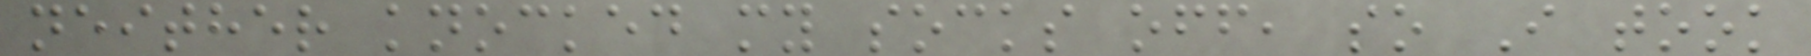neither knocked my socks off, so I took
